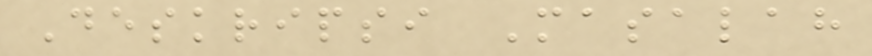Deskripsi Masalah
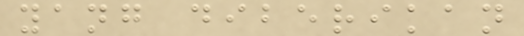yang diberikan
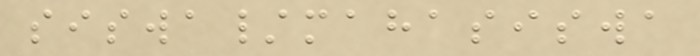siswa/mahasiswa
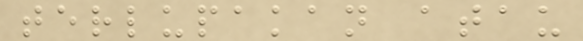terlupakan atau
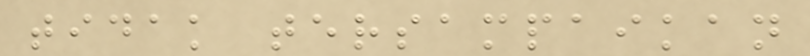tidak tersampaikan
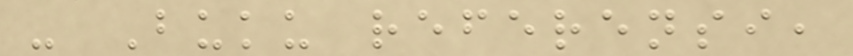- Buku referensi,
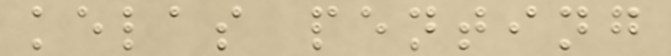kelas penting
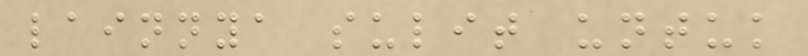lainnya sulit untuk
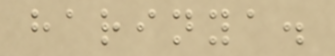harinya.
